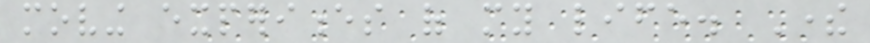moving experiences of my life. There
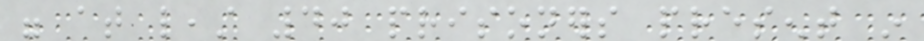were at least 40 prisoners present in
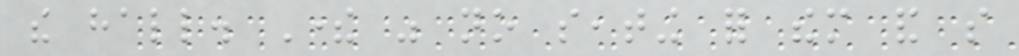the hall. There was no seating for them and so
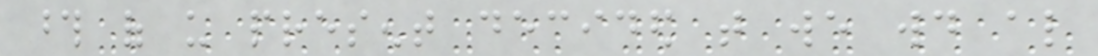those of us present decided that we would also
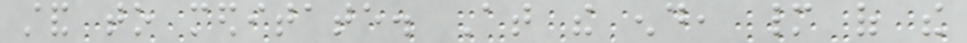stand to meditate. At the end, many of the
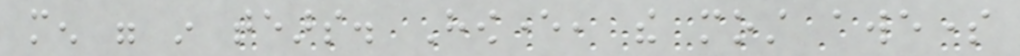men were in tears. However, the most awesome
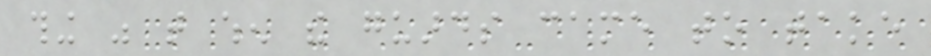thing was that when the guards came to take
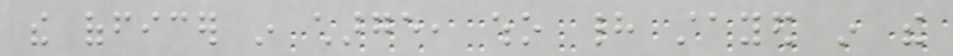the officer in charge, who had stayed in the
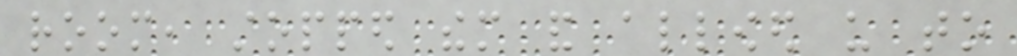room, stopped them and allowed us to
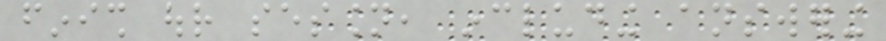finish our session, including answering
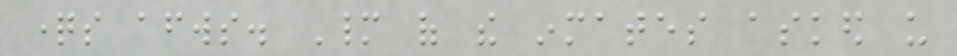questions afterwards. Many of the inmates asked us
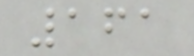161
